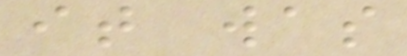it was
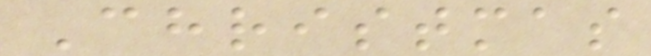Christmas
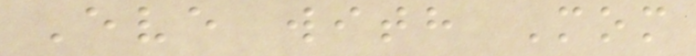Eve with Mom
